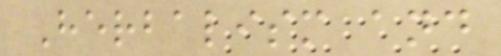Herbalism and
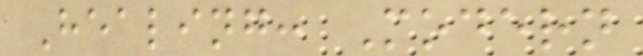Healing: Modern
